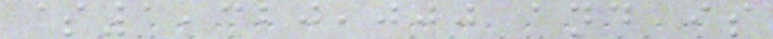$1,320,000 and is
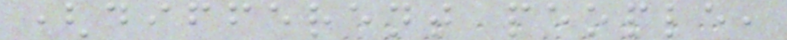(different people,
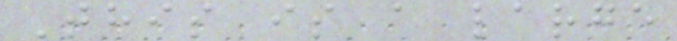This is a large
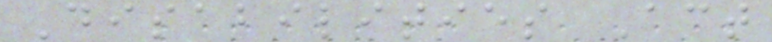Disabilities Act
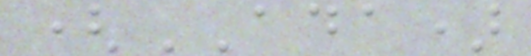(ADA)
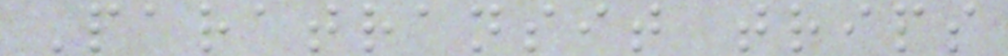Paratransit trips
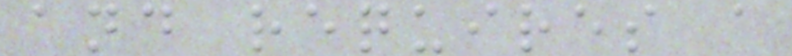and requires a
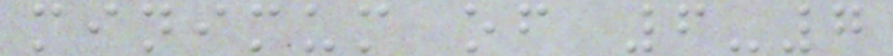minimum of 6-7
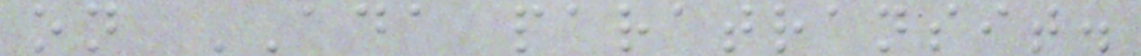on ADA paratransit.
